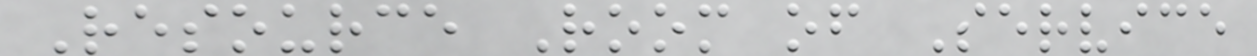Resource Room of Service
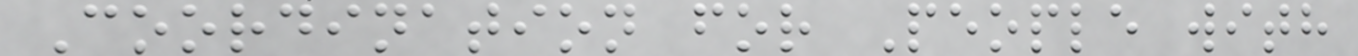Coordination for People with
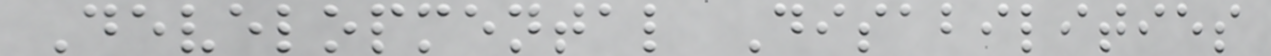Developmental Disabilities
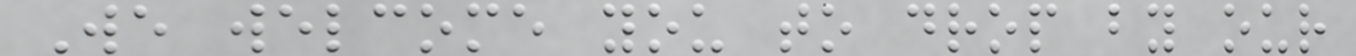We welcome you to drop by our
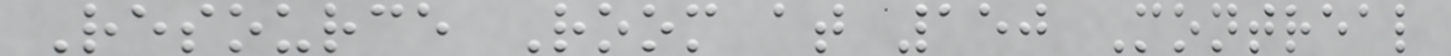Resource Room at 150 Montreal
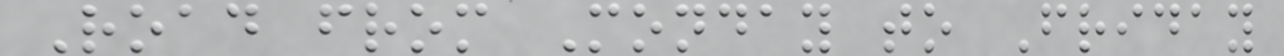Road from Monday to Friday
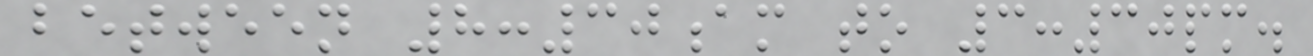between 8:30am to 3:30pm.
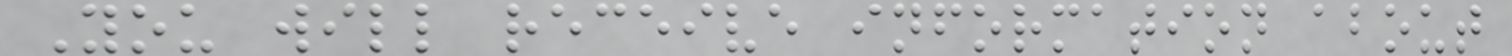You will receive information about
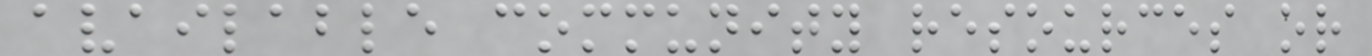available community resources or
